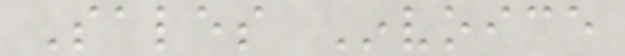Sales Invoice
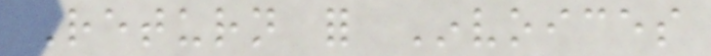Return for Invoices
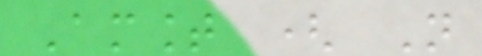Amount ( Not
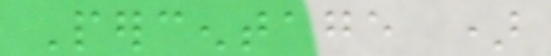Percentage )
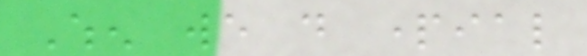When we do partial
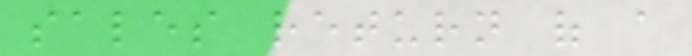sales return of a
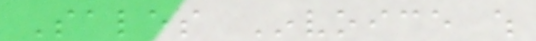Sales Invoice which
